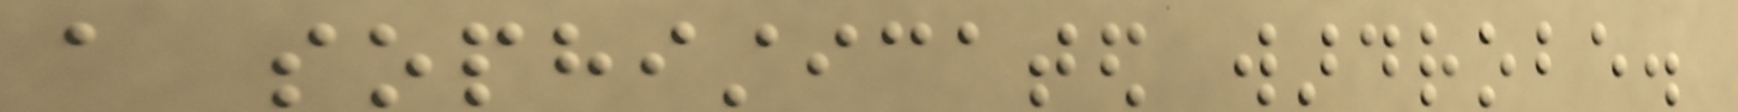a sophisticated wardrobe.
